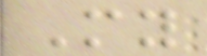My
